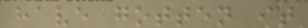have gotten it
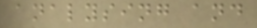analysing and
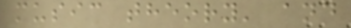music theory' and
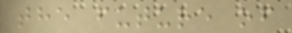the future of
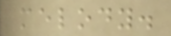melody.
